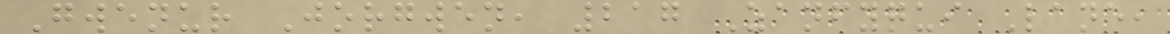Gwenur Jorgwen, 217 Zanfyqui Lane,
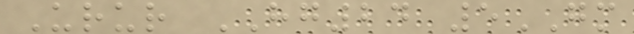Urur HG24 5GM
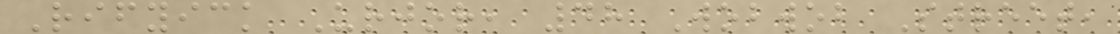Rifyick Urjor, 48 Wobwob Street,
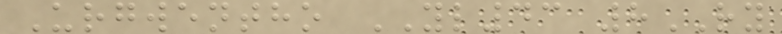Urgwentho YL43 8RY
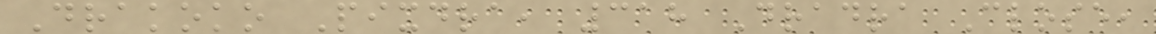Drakoko Pixdra, 318 Dradra Close,
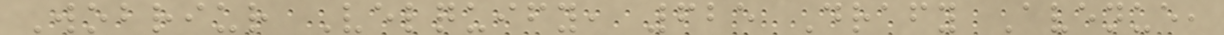Wobriur Velquify, 625 Drafy Avenue,
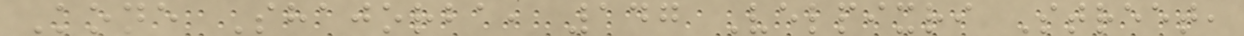Kone Shajorba, 147 Velpixri Street,
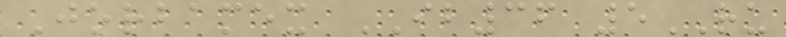Jorbamex IB36 5RU
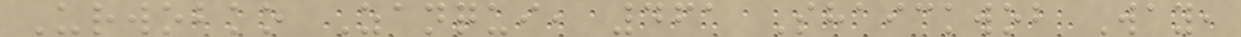Urwobko Zanqui, 461 Shaickwob Way,
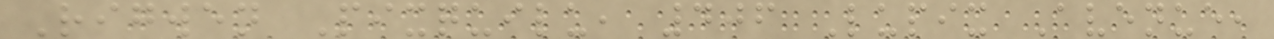Rigwen Pixquilu, 406 Lupix Avenue,
